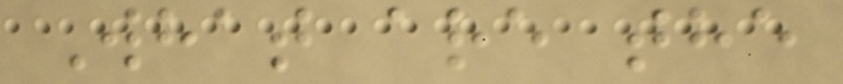What are the
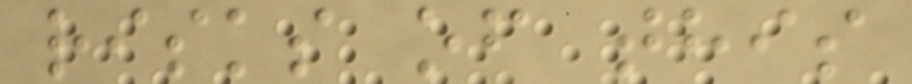risks of this
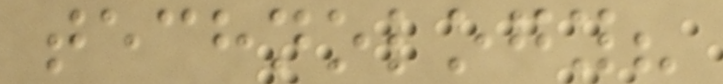technology?
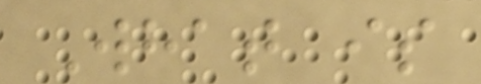What is
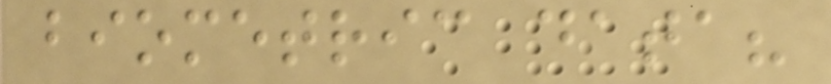biometric data?
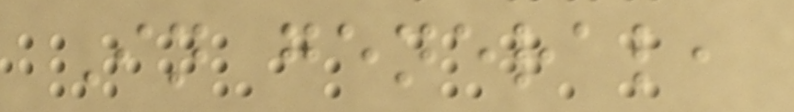In general,
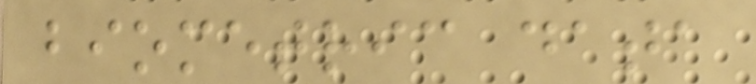biometric data
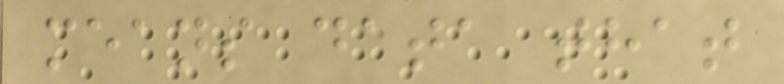means data that
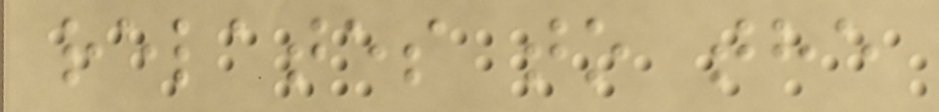relates to the
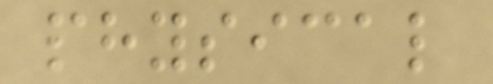physical
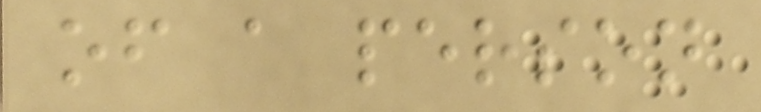of a person
